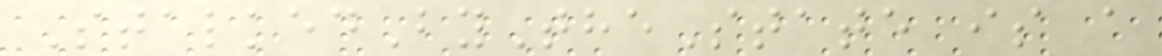StalkedByTheState is a
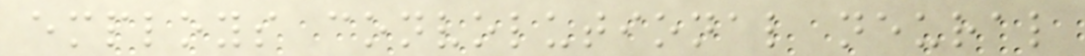employs convolutional neural
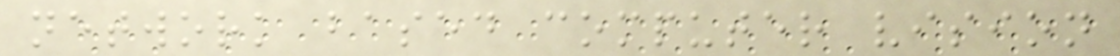network based computer vision
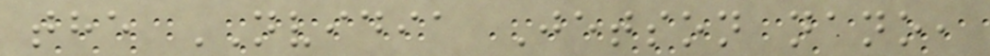the NVIDIA Jetson nano,
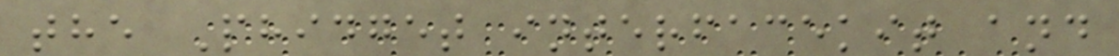the Phidget interfacekit and
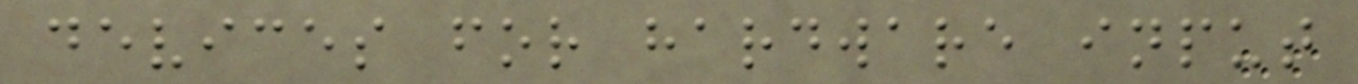devices for hardware input
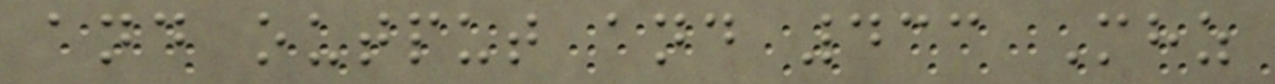and output and 433 Mhz
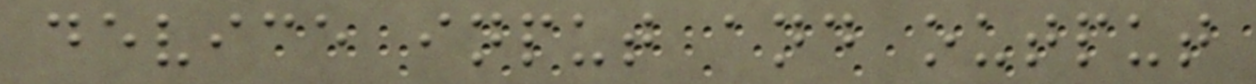device input and output
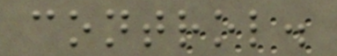control.
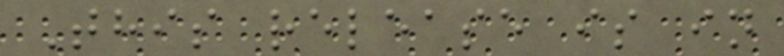This release is in
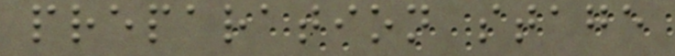preparation stage
